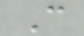C
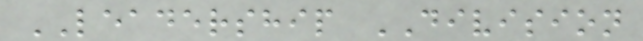LEADERSHIP DIVISION
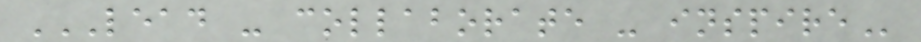LEAD - COLLABORATE - INSPIRE
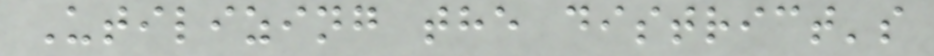Utilizing the district's
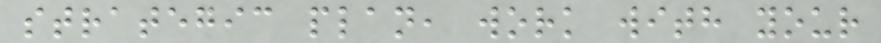strategic plan, work with your
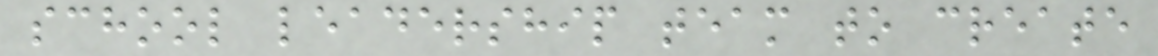school leadership team to create
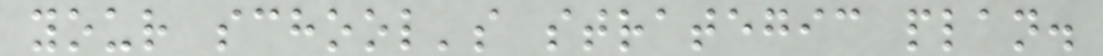your school's strategic plan.
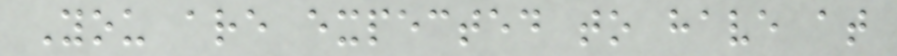You are expected to have at
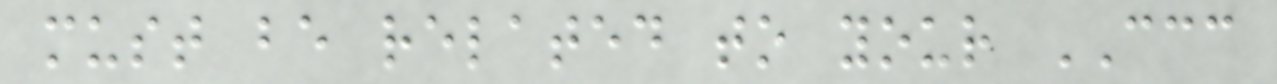must be related to your CCC
